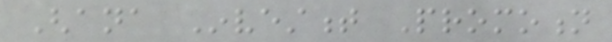Ghana Investment Promotion
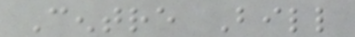Centre Bill
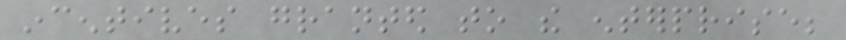incentives granted to the enterprise;
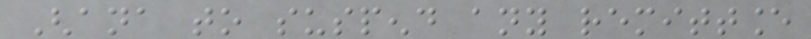Ghana to suspend any remittance
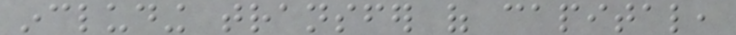including transfer of capital,
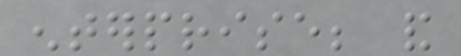enterprise; and
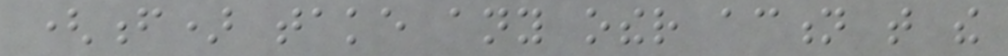(f) take any other action that the
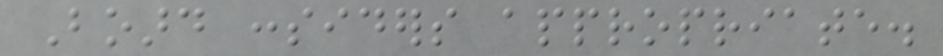Board considers appropriate.
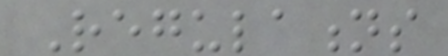Regulations
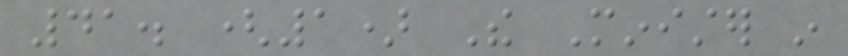41. (1) The Minister in
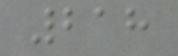218
